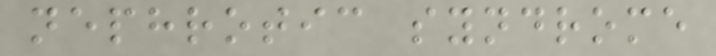nephrotic syndrome
